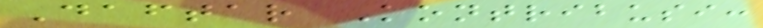Daftar Kontribusi:
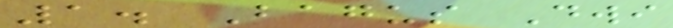1. Bagus Dwi
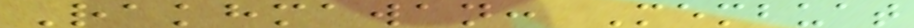Rakhmawan: Membuat
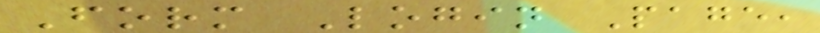Form Login Page,
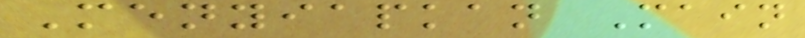Menyiapkan Main
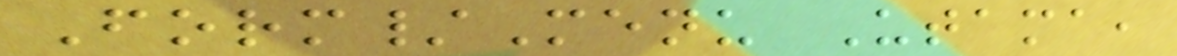Form/Menu Utama,
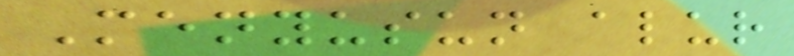Menyusun alur
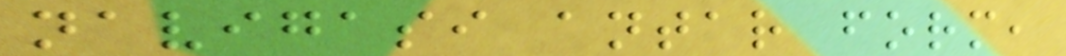navigasi antar form,
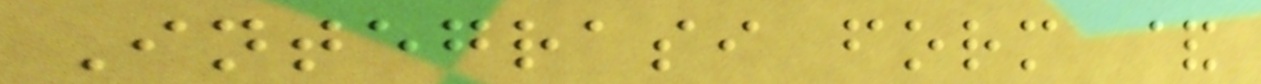Integrasi form &
